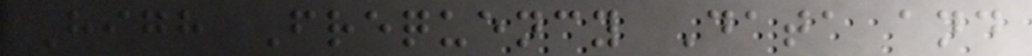High Frequency Data and
